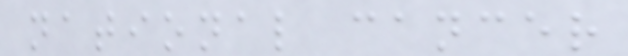national cancer
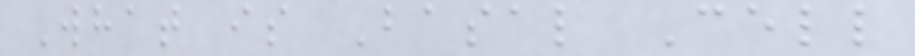What is Basal Cell
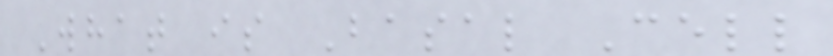What is Basal Cell
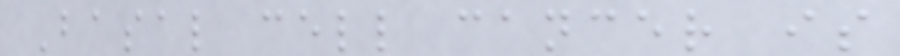Basal cell cancer is
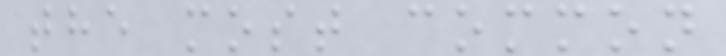the most common
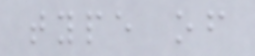type of
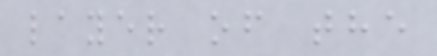layer of the
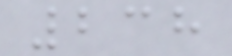238
